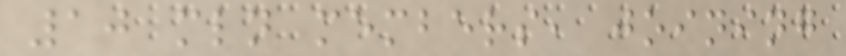10 mln members, joining
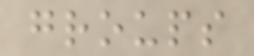groups
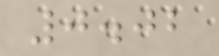0.02
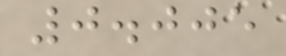0.005
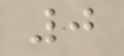0
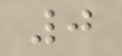0
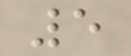5
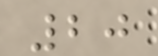20
